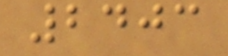2403
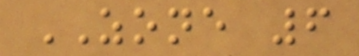ZONE 6
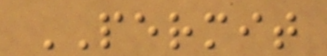PERMIT
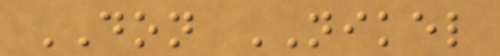DON NIKEL
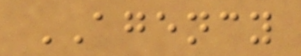AGENCY
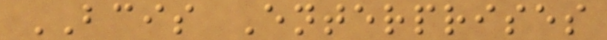BCIS Enterprises
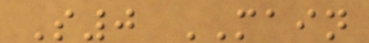S0 MAIN
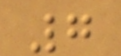7
